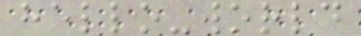hello-world
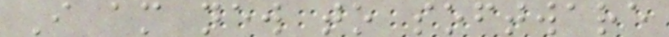I am new to software
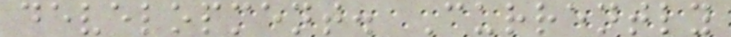development. Currently
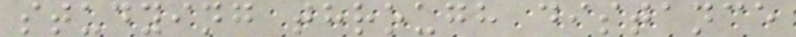studying through distance
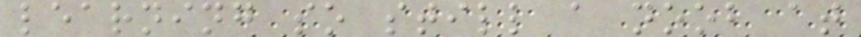learning so still a noob at
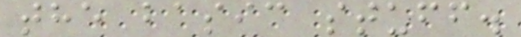the basic stuff.
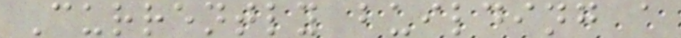Currently building a
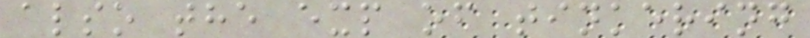also the exp of tinkering
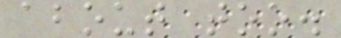about too.
